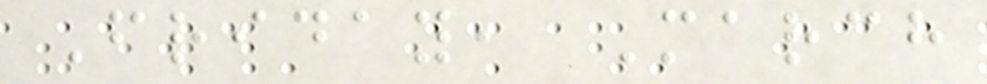Friday, March
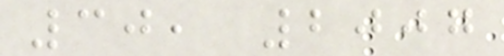30, 2007
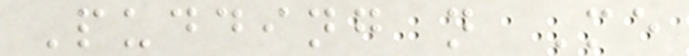Pudding n Me
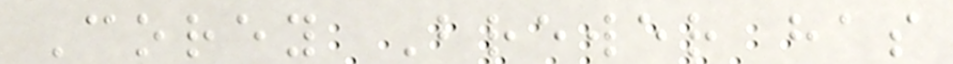Corey Brewer has
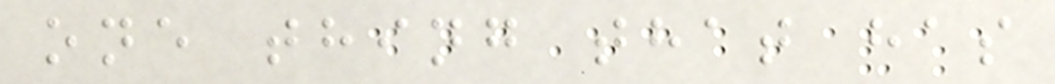one thing that has
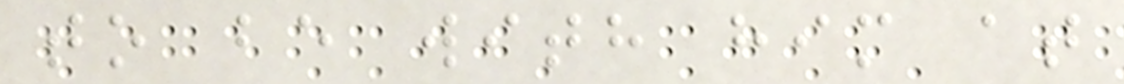to be with him at
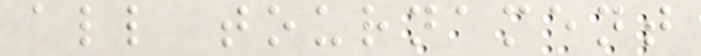all tournament
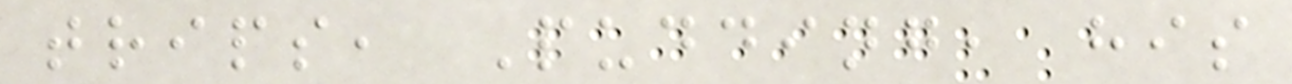trips, Pudding, his
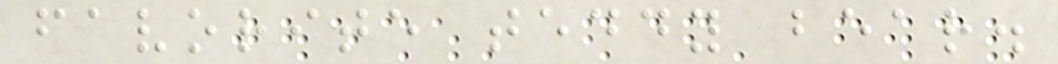favorite teddy bear.
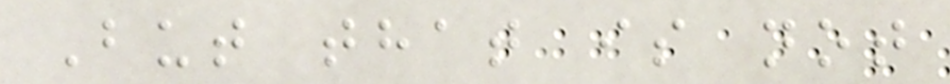But that is not
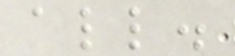all.
